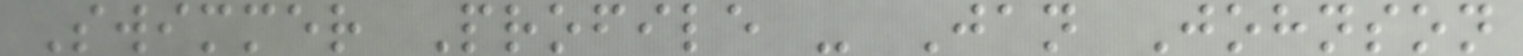Swimmer Profile - Jan Johnson
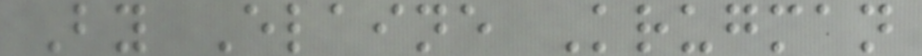By Elaine Krugman
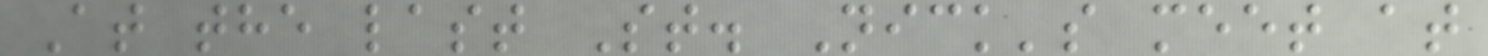At the last St. Nick's meet at
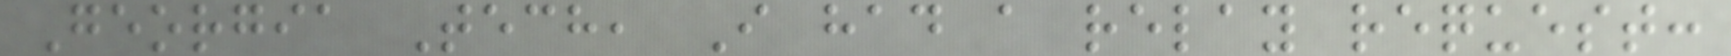Georgia Tech, I had a relay request:
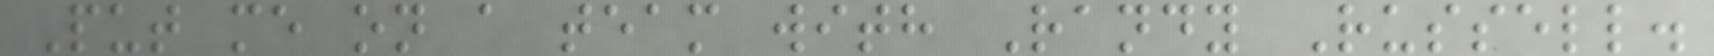Put me on a team with Randy Russell.
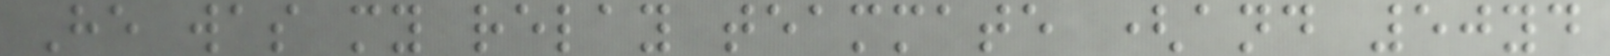He was my relay teammate (and 50yd
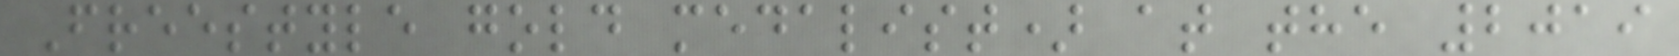Freestyle gold medalist) at the 2019
